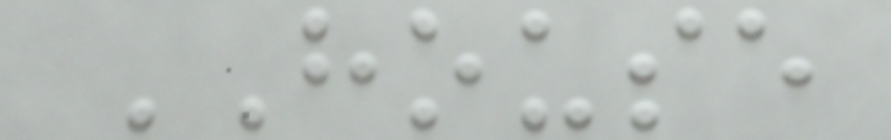HOUSE
